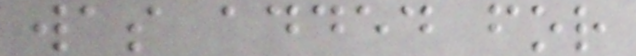was added for
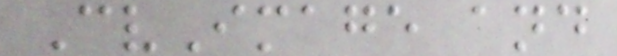CvImage and
